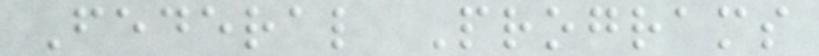Federal Programs
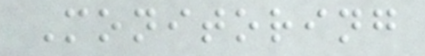Monitoring
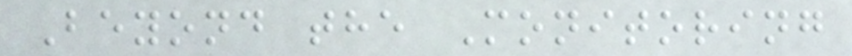Beyond the Monitoring
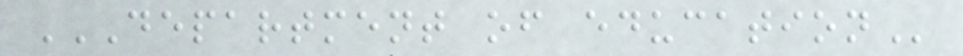DEPARTMENT OF EDUCATION
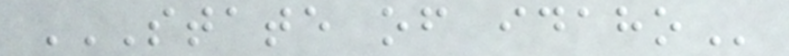STATE OF IDAHO
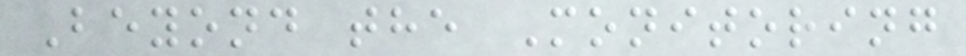Beyond the Monitoring
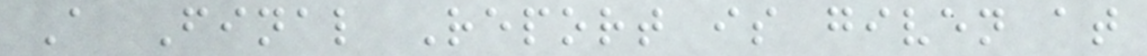A Final Report is given at
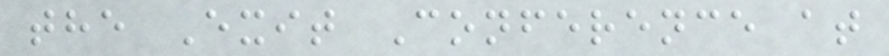the Exit Conference at
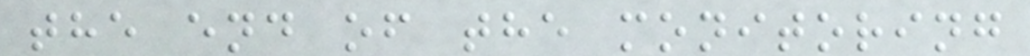the end of the monitoring
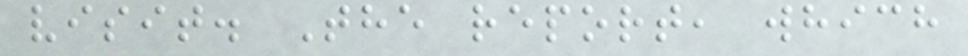visit. The report, which
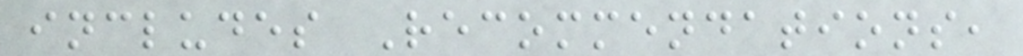includes Recommendations,
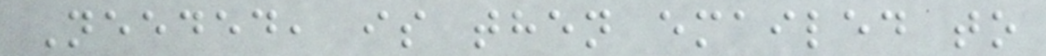Needed, is then emailed to
